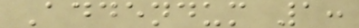Addendum 1:
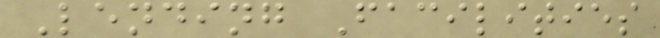Lending Facilities
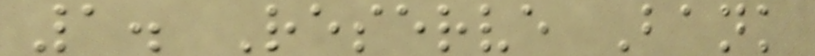1. Reserve Bank
